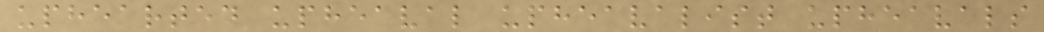uphearted upheaval upheavalist upheavals
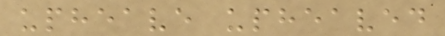upheave upheaved
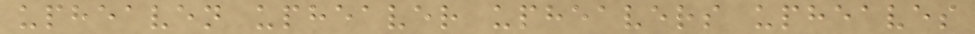upheaven upheaver upheavers upheaves
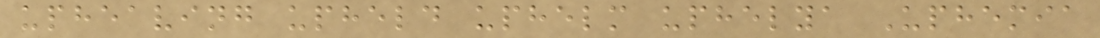upheaving upheld uphelm uphelya Uphemia
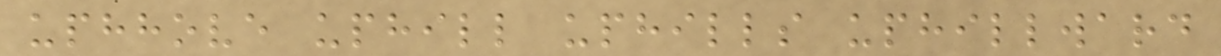uphhove uphill uphills uphillward
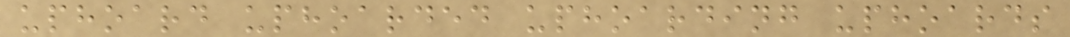uphoard uphoarded uphoarding uphoards
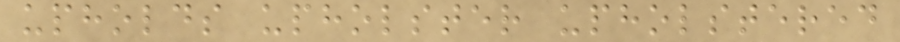upholds upholster upholstered
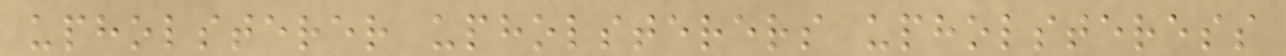upholsterer upholsterers upholsteress
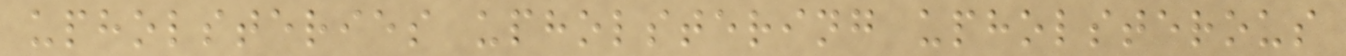upholsteries upholstering upholsterous
